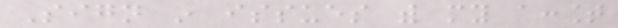Sign in issues with my account
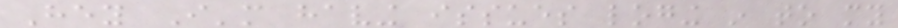Hey I'm having issues loging in to my
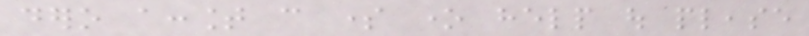dero account can some one help out please
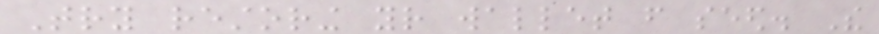Try restoring your wallet from seed. The
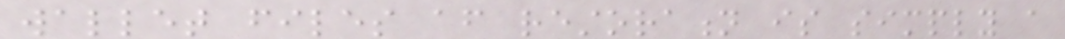wallet files after restoration is simply a
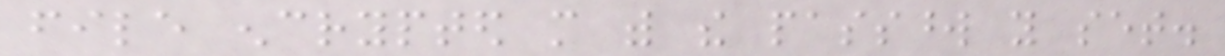file encrypted more with the password you set.
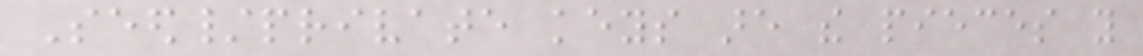Seed/private keys are the pieces you
